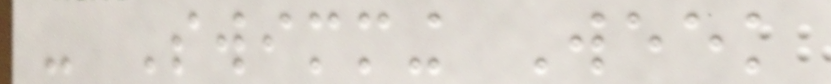- Swimming Week
